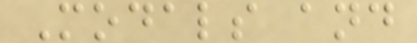Modals and
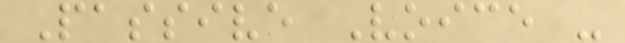Passive Voice -
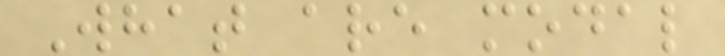What are modal
